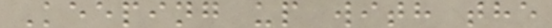Keeping up with the
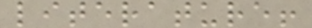literature!
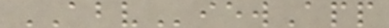ABViewApp
